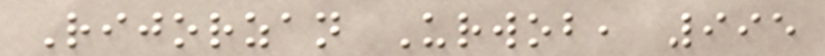Rijorzan Urwob, 995
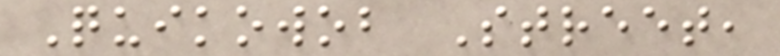Quikowob Street,
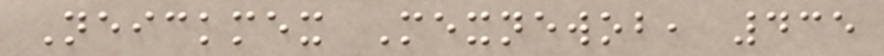Neickmex Mexnewob, 435
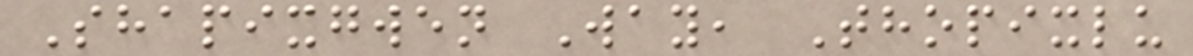Shapixgwen Way, Thopixlu
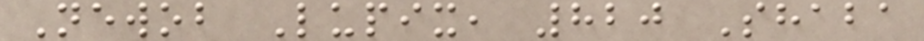Newob Lupix, 820 Shaba
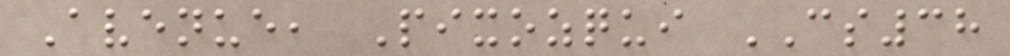Avenue, Pixozqui CS38
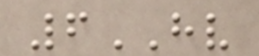6HV
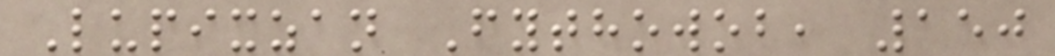Lupixzan Fythowob, 150
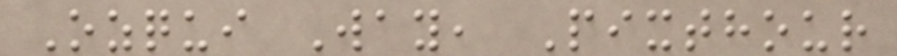Ozqui Way, Pixthour
